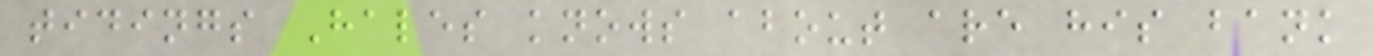tidings Hales knows about are his bank
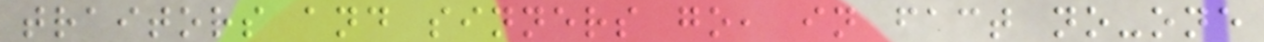traitors and sinners go, in fact no-one
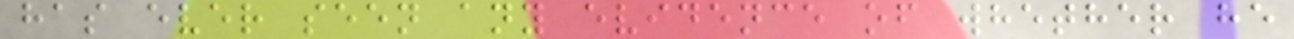has ever seen any evidence of whether he
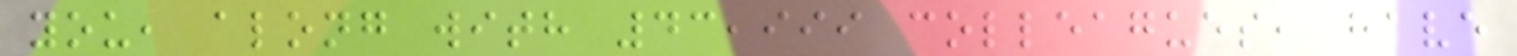you, along with 43,999 colleagues, have
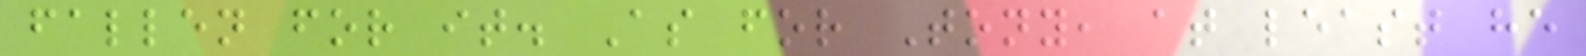fallen for it. As for Tony, at least he
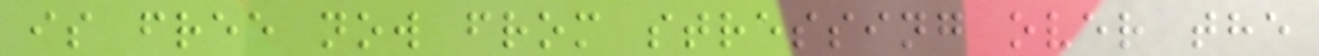is free now from stressing over the
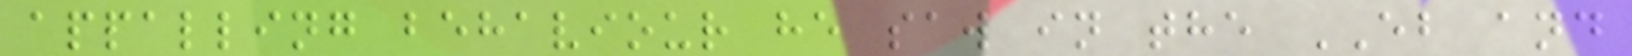appalling behaviour he saw in the EB and
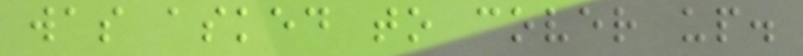was asked to cover up.
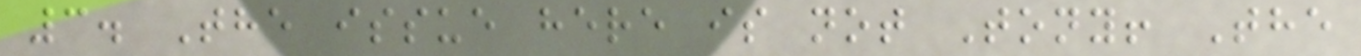3. The issue here is not Tony! The
